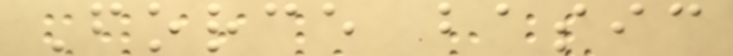Force basic
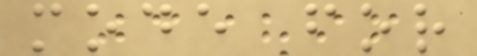mode for
